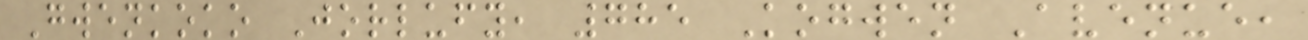Gwenkoko Jorlufy, 785 Kogwen Avenue,
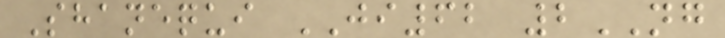Shanequi JI62 2NG
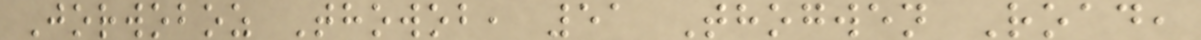Jorwoboz Thowob, 51 Thogwen Road,
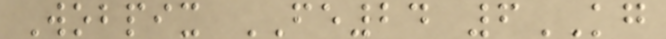Wobpix FE24 6KG
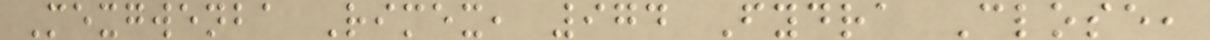Mexgwenba Rimex, 974 Fydra Close,
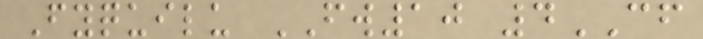Fyquilu FW10 4CF
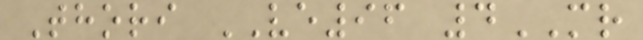Thori VE96 4MR
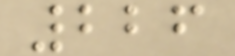226
